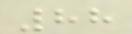88
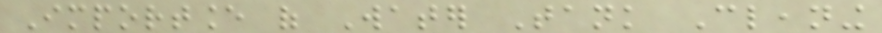Importance of Water Tank Cleaning
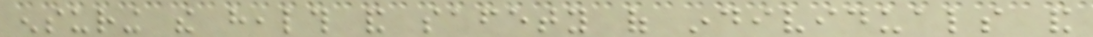ensuring the health and safety of individuals and
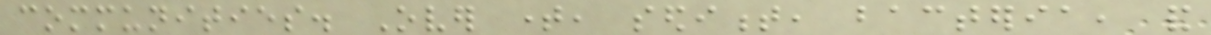communities. Over time, sediment, bacteria, and
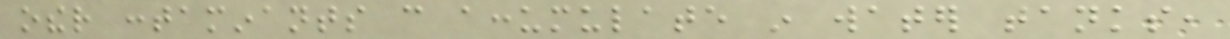other contaminants can accumulate in water tanks,
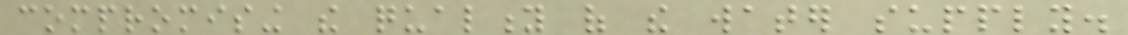compromising the quality of the water supply.
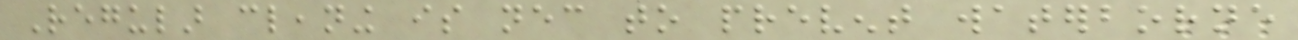Regular cleaning is necessary to prevent waterborne
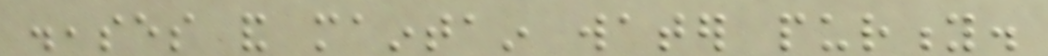diseases and maintain water purity.
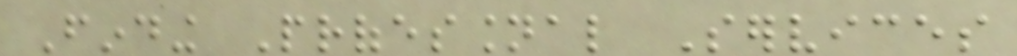Finding Professional Services
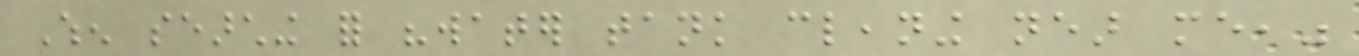When searching for "water tank cleaning near me,"
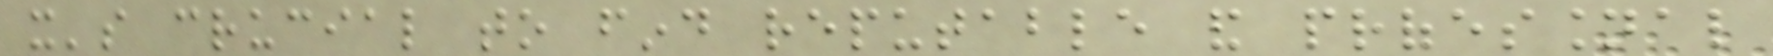it's crucial to find reputable and professional
